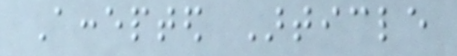Accepted Article
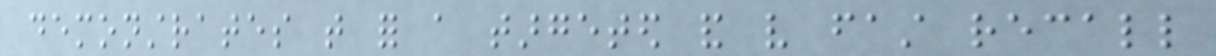demonstrates that for a targeted and very fast recall
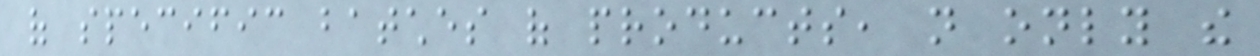of specific batches of products, not only the
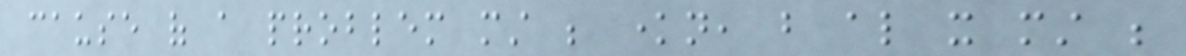cause of a problem must be known, but also it must be
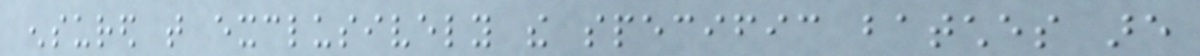ensured that exclusively the specific batches are
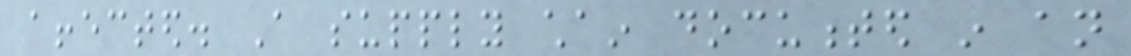affected. A supply chain documented in an
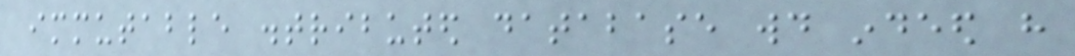immutable distributed database would indeed have
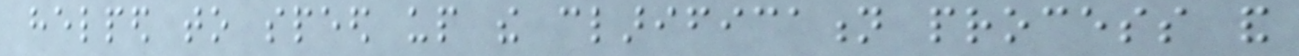helped to speed up the clarification process and
